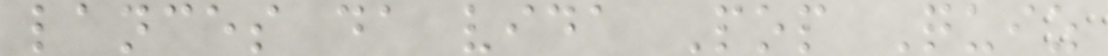lances da vida Pop Quiz
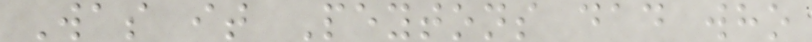Was it Peytons dad who
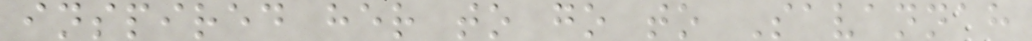inspired her to go to Savannah
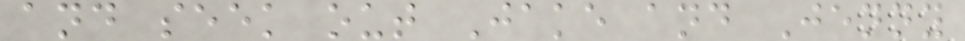and seek out Jake and Jenny
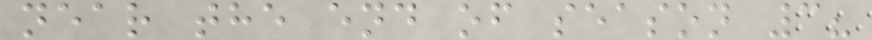near the end of season 3?
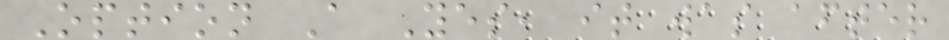Option A Yes, it was after
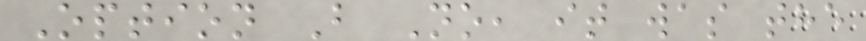Option B No, it was the
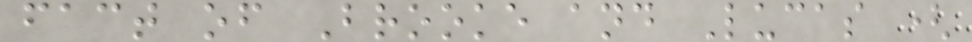fact of Brooke and Lucas (
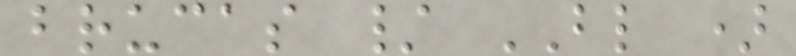brucas / BL )
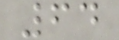64
